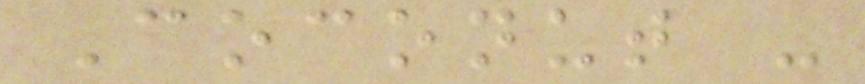Coconut -
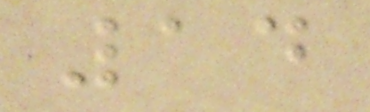14
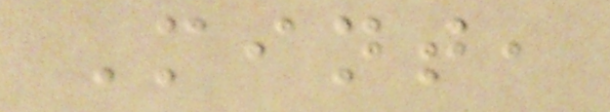Mint,
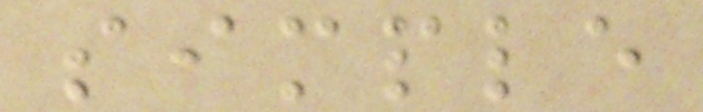simple
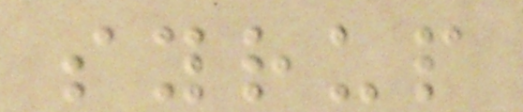syrup
